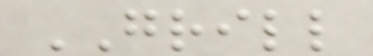GRILL
